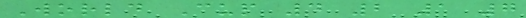World Cup 4 2 1 7
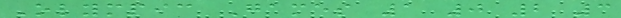Olympic Games 1 0 2 3
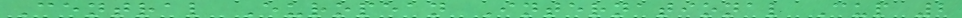Central European International Cup 2
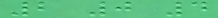2 0 4
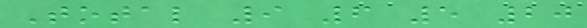Total 9 6 5 20
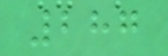287
